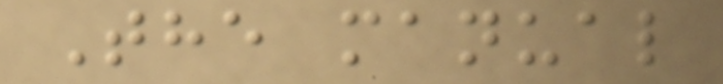The manual
